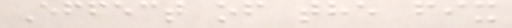Effect of the fix
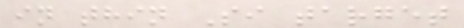in thin Si target
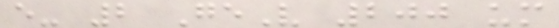e- 2 GeV 200 um
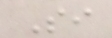Si
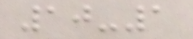10-1
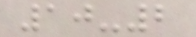10-2
